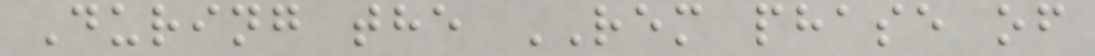During the REM phase of
